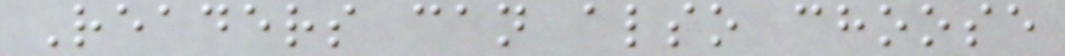Readers can also choose
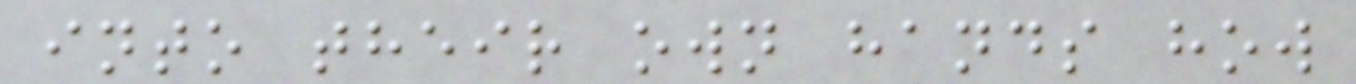into their own hands how
